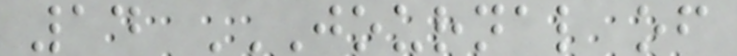14 JOURNAL OF
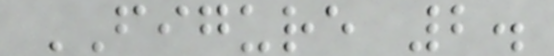FIGURE 2.
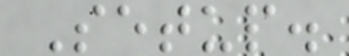Setup.
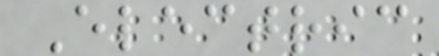Electric
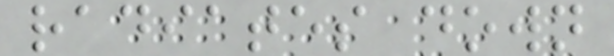radiates down
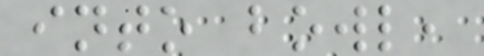into bowl,
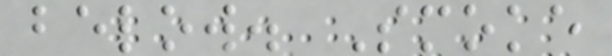below. Smoke
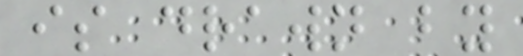is drawn by
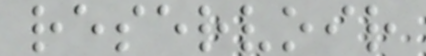reservoir
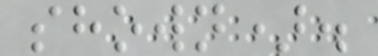shown).
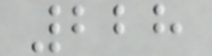228
